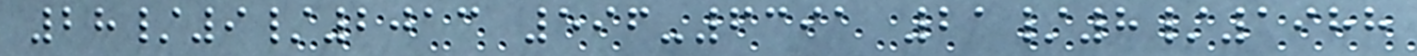28/9/2013 596-6391 21/8/1988
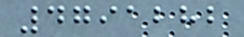4791282
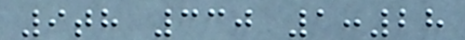9th 330 1:28
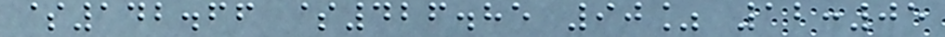$142.66 $426.85 90% 12:05
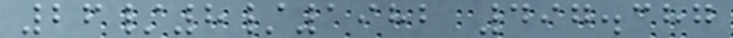26/8/1982 497.387
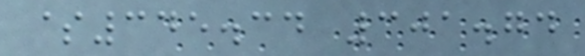$345.34 301.74
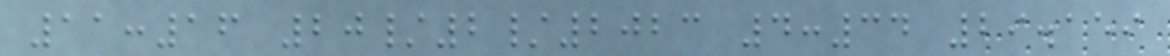11:16 20/2/2023 4:34 29.159
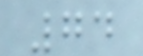74
